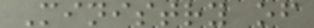Ministry of
